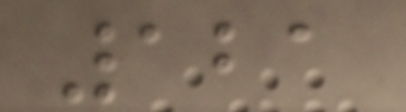121
